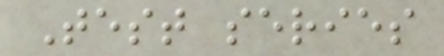Test series
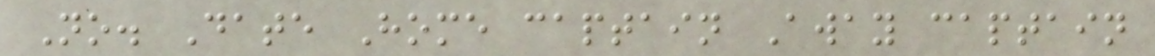No. Date Home captain Away captain
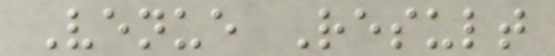Venue Result
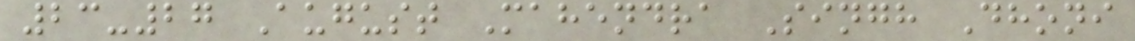23-27 August Mahendra Singh Dhoni
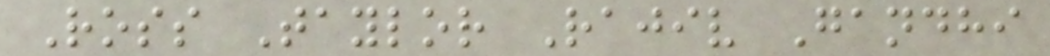Ross Taylor Rajiv Gandhi
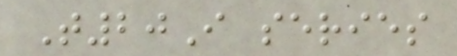T20I series
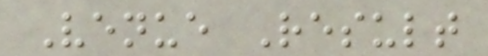Venue Result
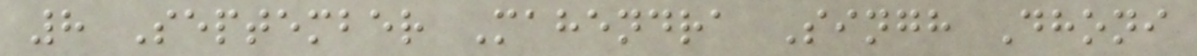8 September Mahendra Singh Dhoni
